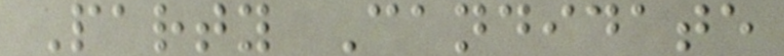Party Candidate
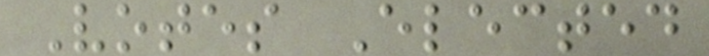Votes Elected
